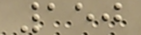150
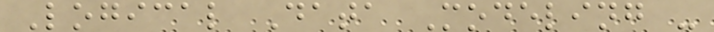Logical Data Modeling -
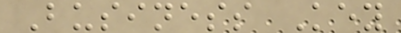Business Key
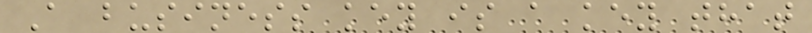A business key is a key that
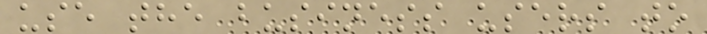use the business users to
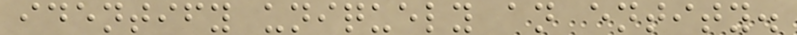identify uniquely an entity.
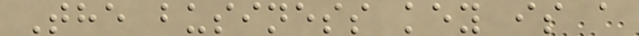The business key is a
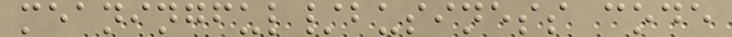meaningful/business code
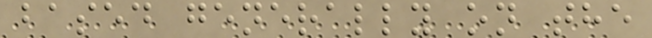based generally on the
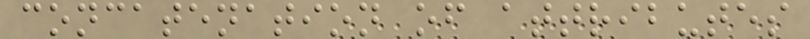concatenation of attributes
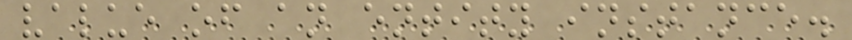value of an entity instance.
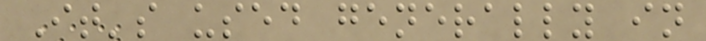It's used generally in
